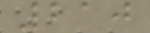210
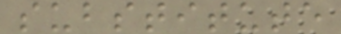substitute
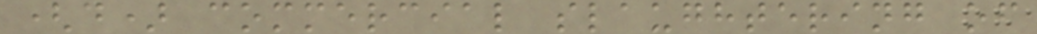(d) commercial slaughtering of
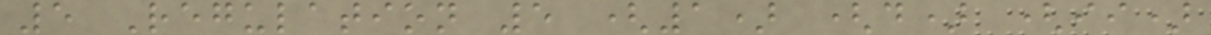5 Regulation 5 (1) (d) (ii)
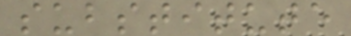substitute
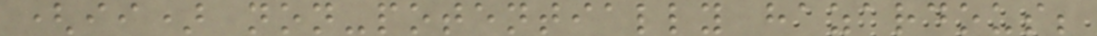(ii) non-potentially hazardous;
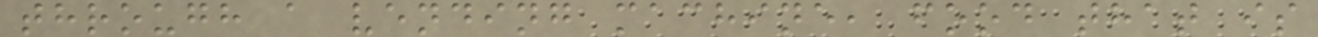through a vending machine, food that is
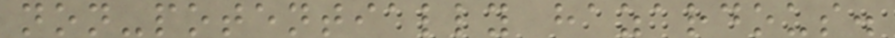non-potentially hazardous.
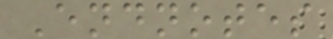Endnotes
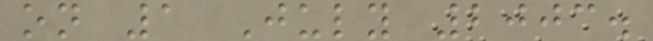on 1 July 2003.
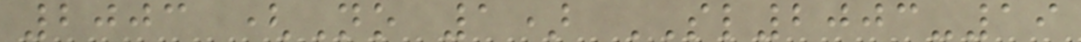2003 (No 1) SL2003-19
